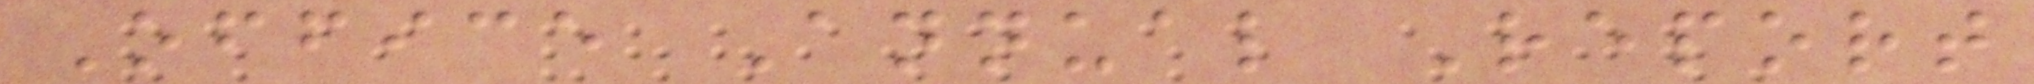Office Annual Report
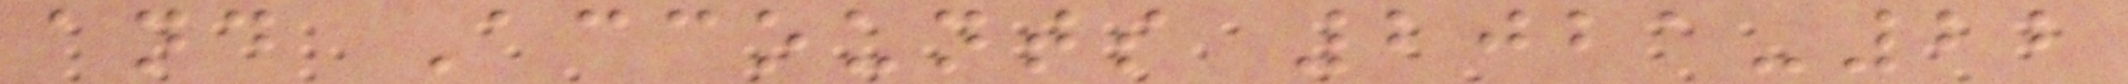and Accounts 2021-22
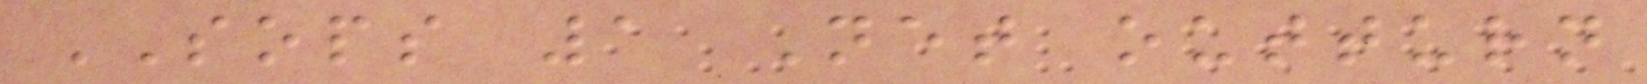SOPS 1 Net outturn
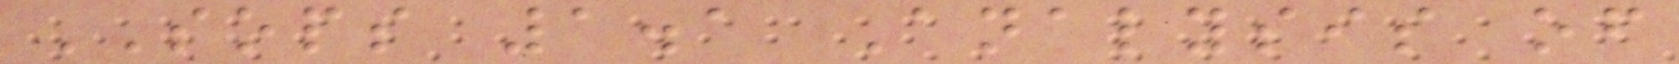SOPS 1.1 Analysis of
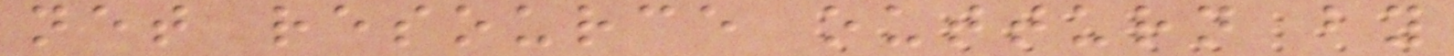net resource outturn by
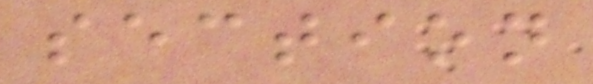section
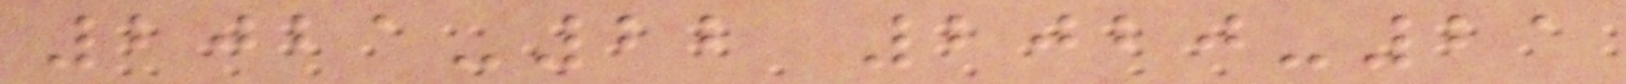2021-22 2020-21
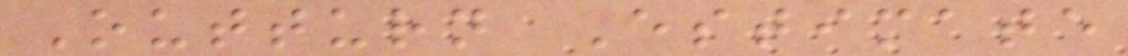Outturn Estimate
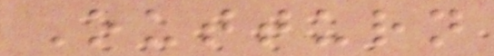Outturn
